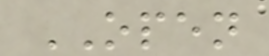OPEN
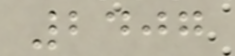2407
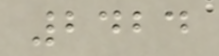2424
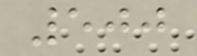500
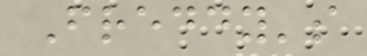Freddy's
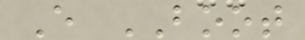E BOOT
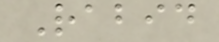Rabid
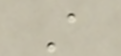A
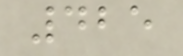425
